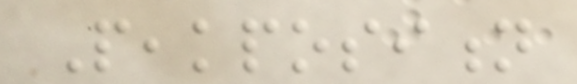Peakposition
